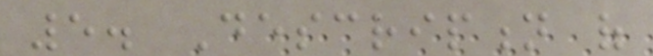5. Description of
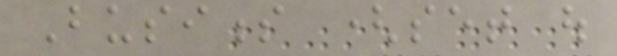Business (set out
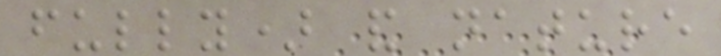fully) and nature
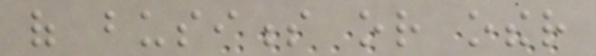of business or other
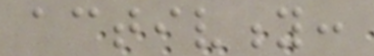activity:
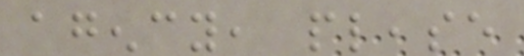agency, please
